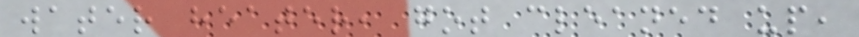water heater, got cleaned up,
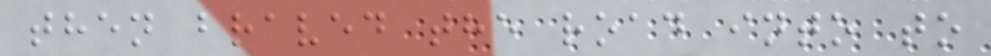then braved the road into to
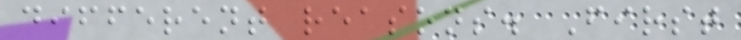different reasons. First
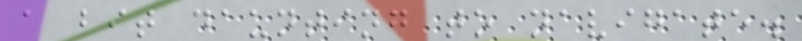a bit daunting to navigate.
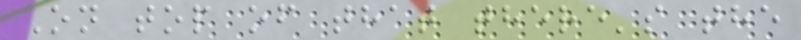On top of that there's the
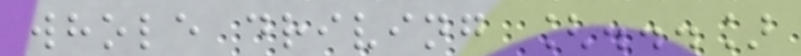whole driving [...]
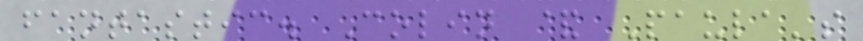fantastic. Colin & Paula's
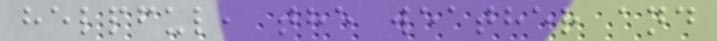helpful, the weather and
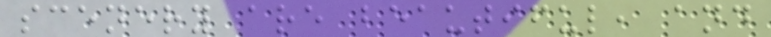scenery are beautiful, and
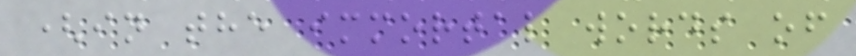(in the immortal words of
